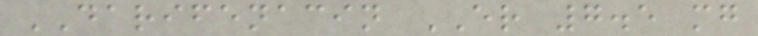DARIFENACIN ER 7.5 mg
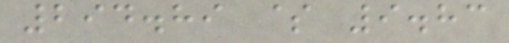294.89 $ 9.83
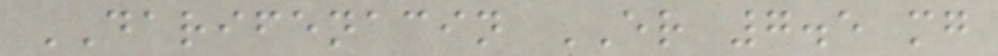DARIFENACIN ER 7.5 mg
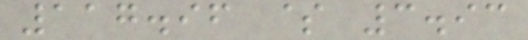117.96 $ 3.93
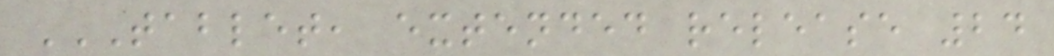TABLET, EXTENDED RELEASE 24
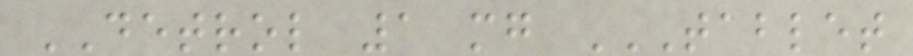DETROL 1 mg TABLET
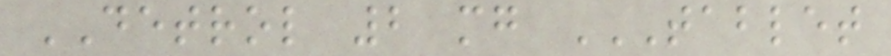DETROL 2 mg TABLET
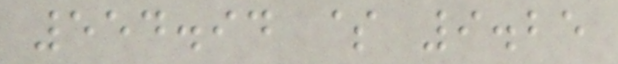554.94 $ 9.25
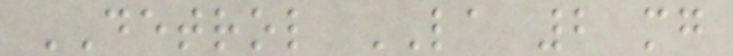DETROL LA 2 mg
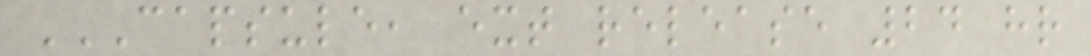CAPSULE, EXT RELEASE 24 HR
